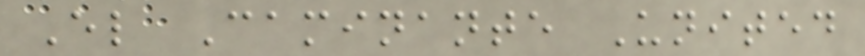El Caminante United
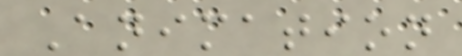Animation
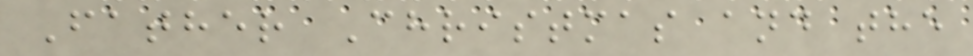Father Christmas and the
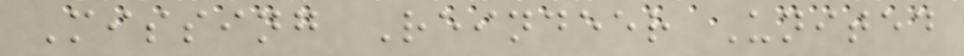Missing Reindeer United
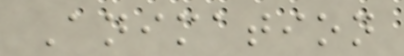Animation
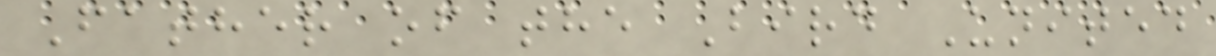Father of the Bird United
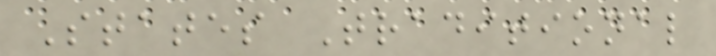States Traditional
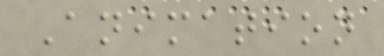Animation
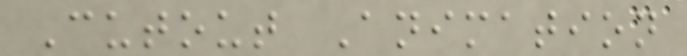Cutout Animation
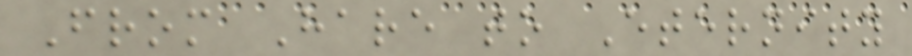From Hare to Eternity
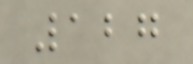127
